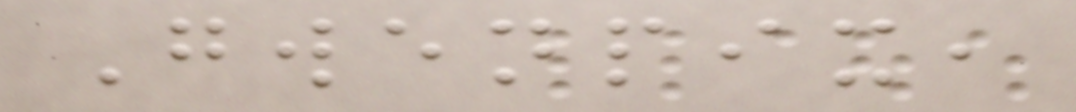Gwenpix,
